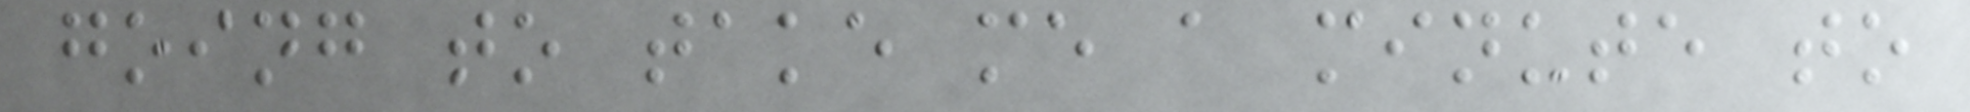going to take me a minute to
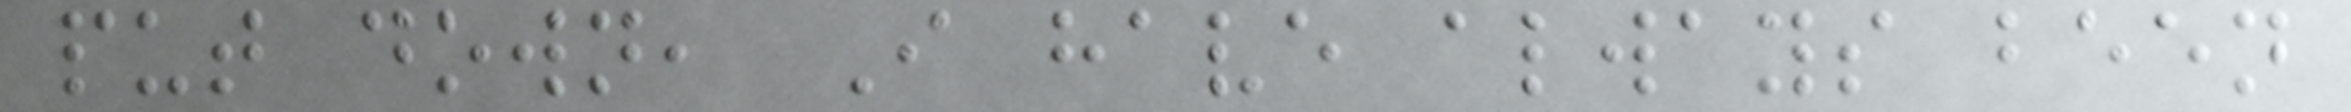put down, I have always been
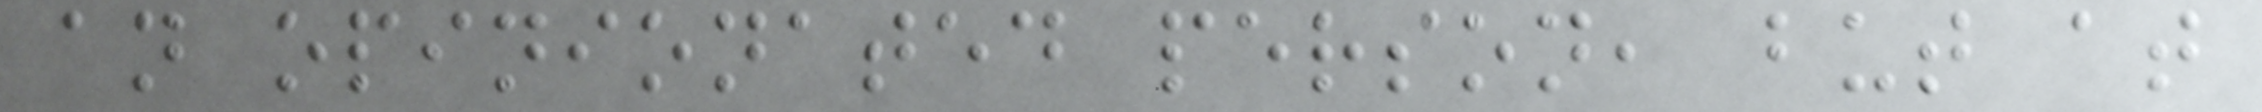an opinionated person, but at
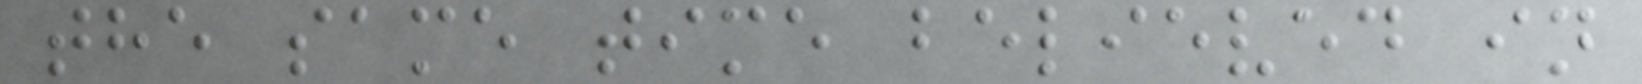the same time believed in
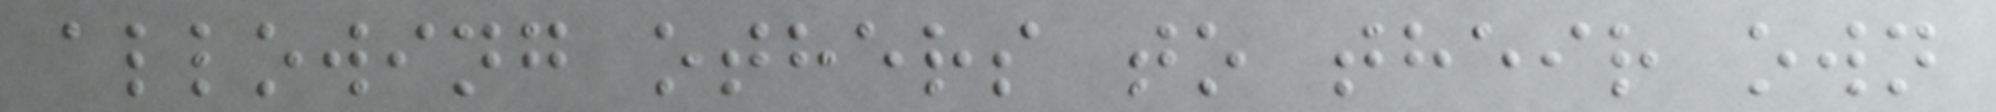allowing others to their own
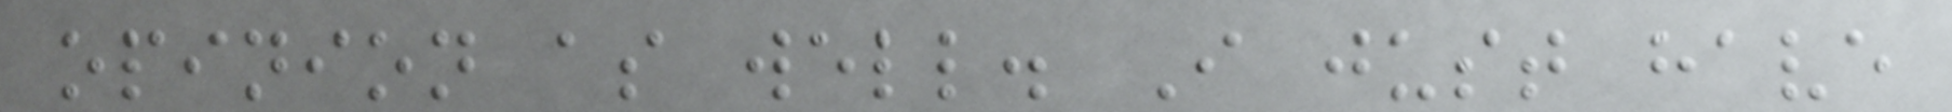opinion as well. I just have
